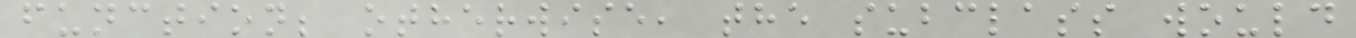function; otherwise, the subclass would
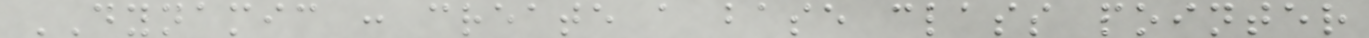DYNAMIC : create a base class pointer
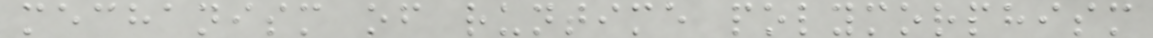mechanism of runtime polymorphism
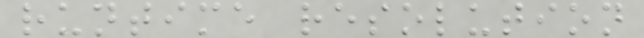runtime resolution
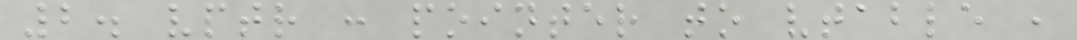2. vptr : pointer to vtable ,
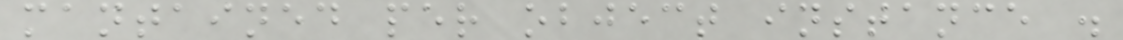mantained per object instance .
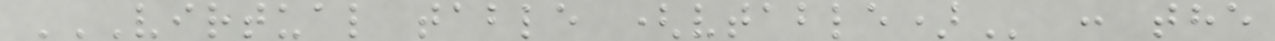VIRTUAL TABLE (VTABLE) : the
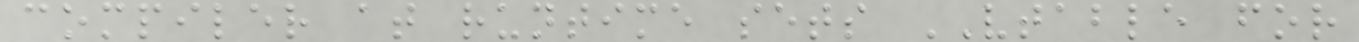compiler at runtime sets VTABLE for
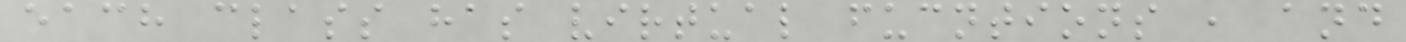each class has virtual fucntions , and
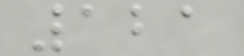121
